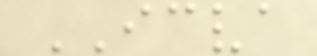ICVA
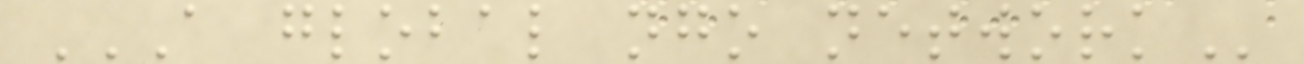A GLOBAL NGO NETWORK
